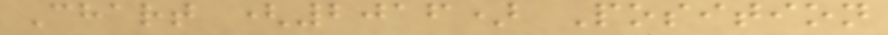Chart (2016) Position
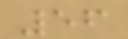56
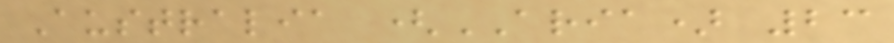Australia (ARIA) 23
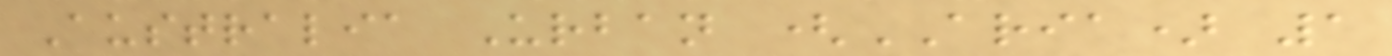Australia Urban (ARIA) 1
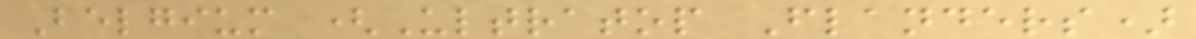Belgium (Ultratop Flanders)
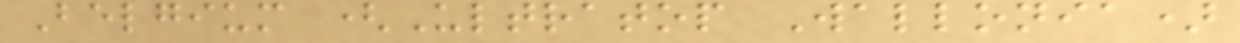Belgium (Ultratop Wallonia)
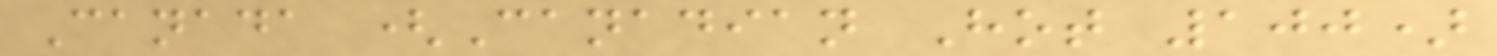Canada (Canadian Hot 100)
